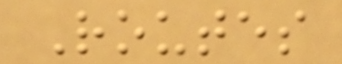Routes
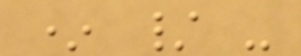* / -
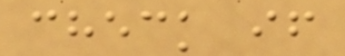check if
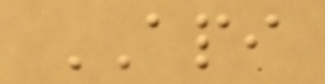API
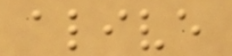alive
